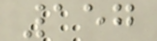157
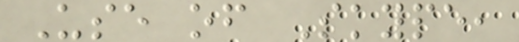Use of Skype,
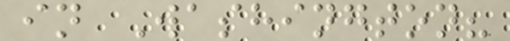in Washington?
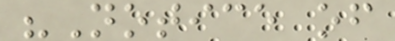"Notice of
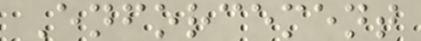Enforcement
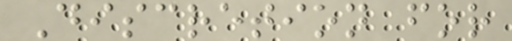Discretion for
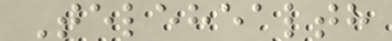Telehealth
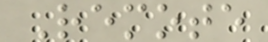Remote
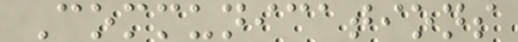Communications
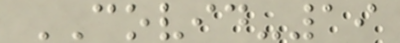COVID-19
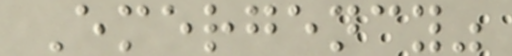Emergency"
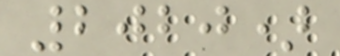2020)
